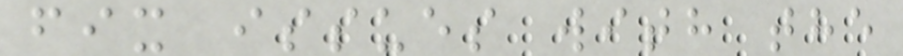fix issues with the
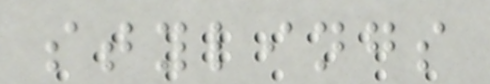stylings
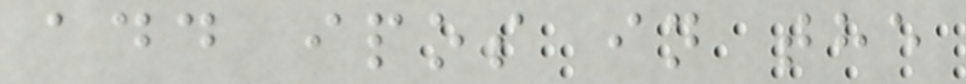add ipos in the
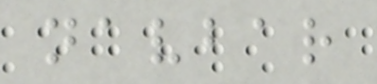navbar
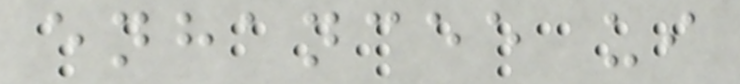enhancee ui
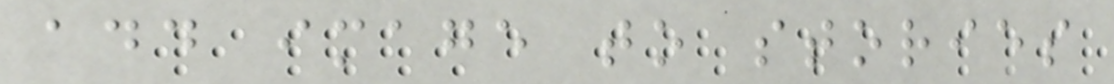add image to stories
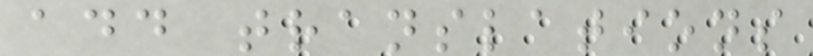add translations
